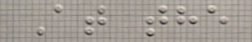At the
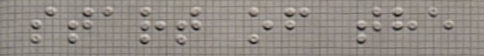start of the
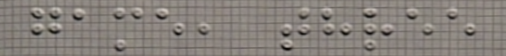game, three
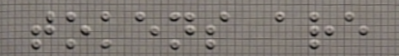tokens are
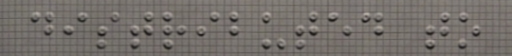distributed to
